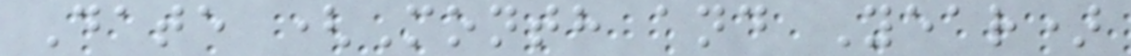Date (Month and Year)
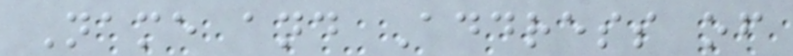Name and Address of
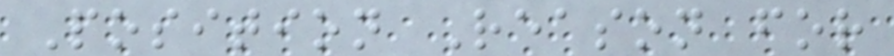Position Reason for
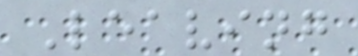Leaving
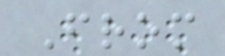From
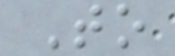To
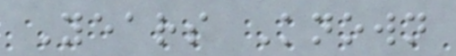Years Known
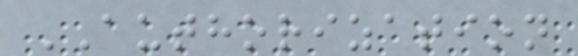AUTHORIZATION
